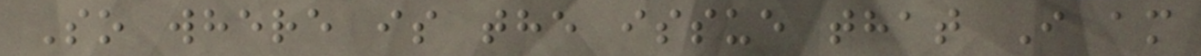So where is the issue that I am
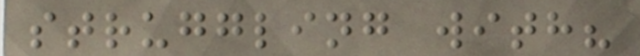struggling with?
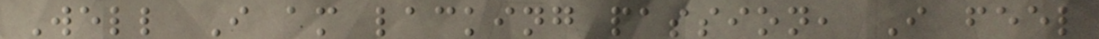Well I am lacking passion, I feel
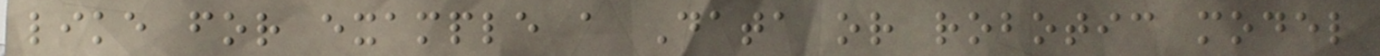like for example a Data or robotic model
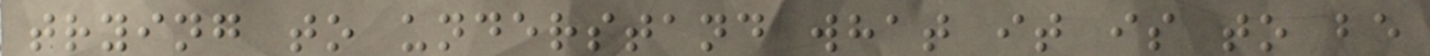trying to understand what it is to be
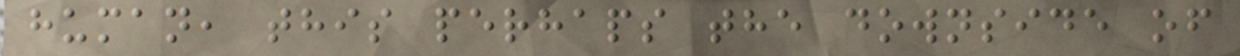human, this perhaps the downside of
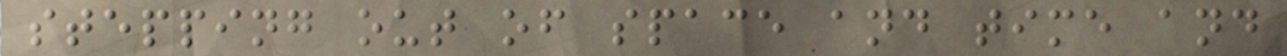stepping out of space and time and
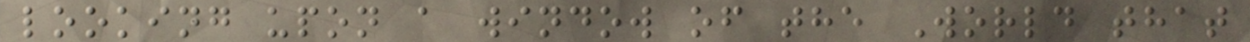looking upon a window of the World that
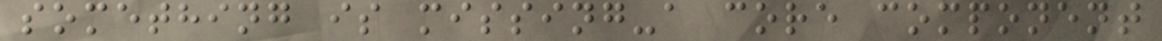something is missing-a core component
